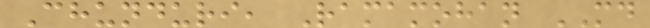Chunduri, Ramamohan MD
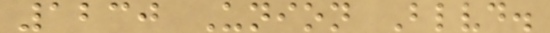1230 Union Blvd.
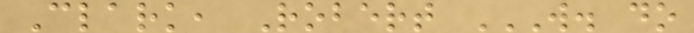Clark, Robert W. DO
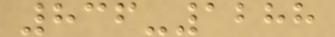836-1288
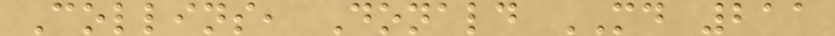Collins, Donald MD 211
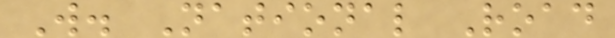W. National Road
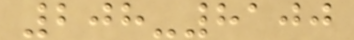208-8100
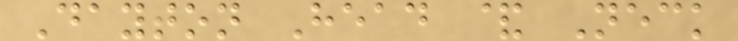Dayton Head & Neck
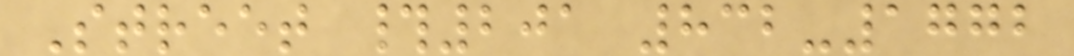Street #201 832-1772
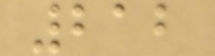212
